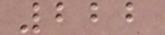222
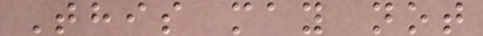This may not
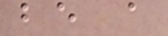be a
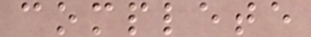complete
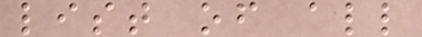list of all
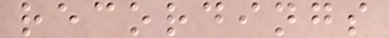recordings
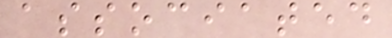associated
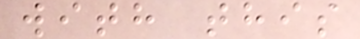with this
